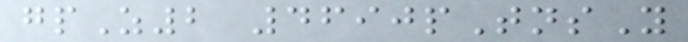gpZ2 4690pTnsY
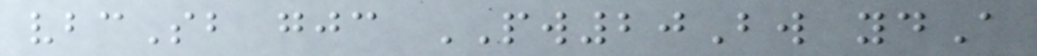vbcSb gjc PW20Bw ydA
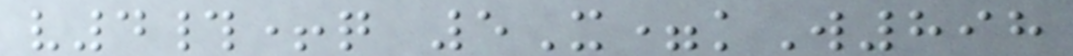v4#+q 5X=kW898
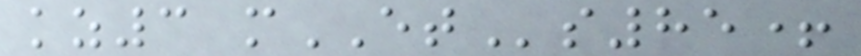kz3 mETs85+
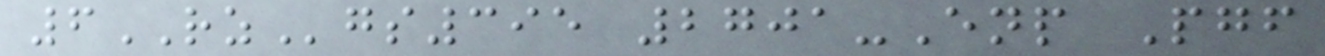6RZgs395 2701-Enp Pgf
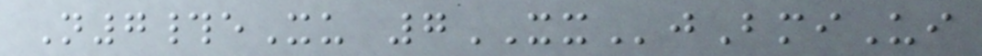N7#eXu 7XXjBmiUi
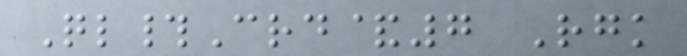Ql#Crd&7 Rgk
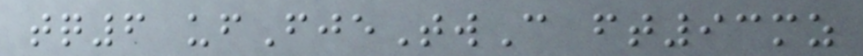tq6 ufFjeTwC ft93mz
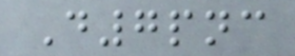D7pnc
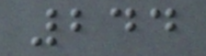244
